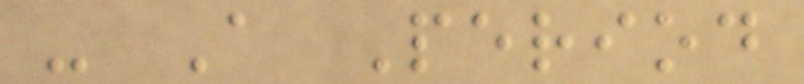- A Period
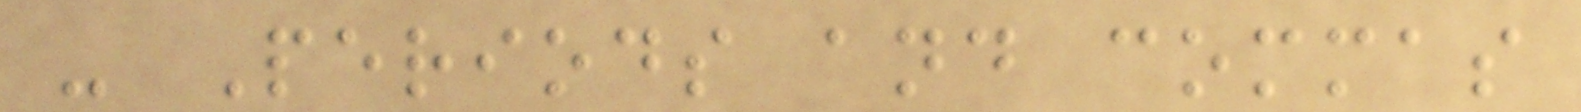- Periods and commas
